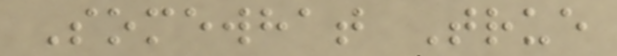Somewhat True
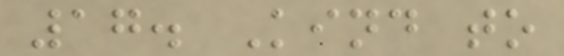17. Kind to
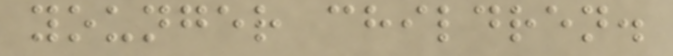younger children.
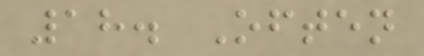18. Often
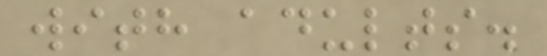with adults.
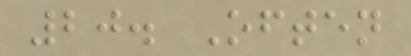20. Often
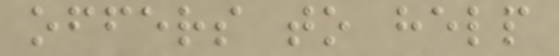offers to help
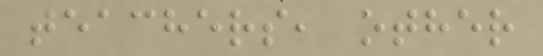teachers, other
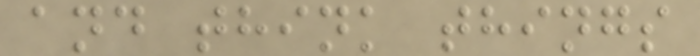and think things
